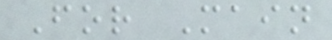For Main
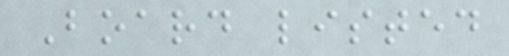Board listed
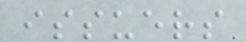issuers
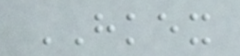HKEX
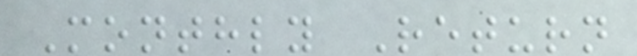Monthly Return
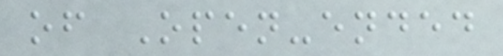of Open-ended
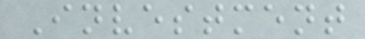Investment
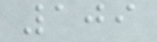109
